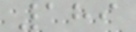189
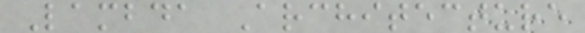Lambda Architecture
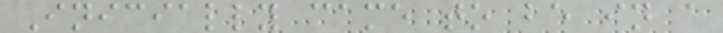Inicially came to be in a
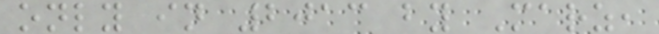only in 2013 by Marz,
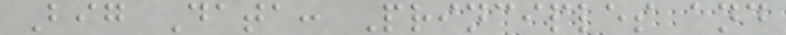Big Data: Principles and
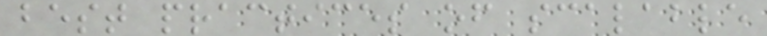best practices of scalable
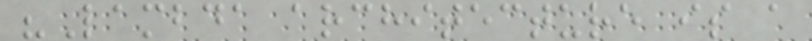"Lambda architecture is a
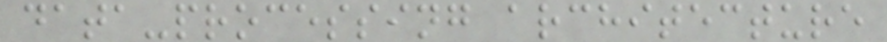data-processing architecture
